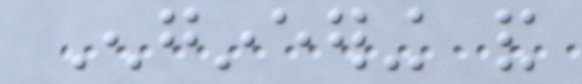Engineering and
